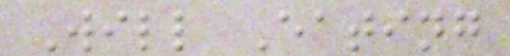Will Eating
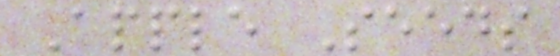Apple Seeds
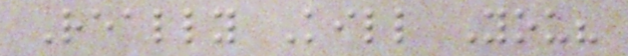Really Kill You?
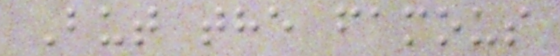But the famous
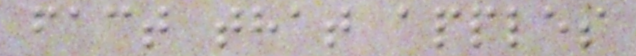fact that apples
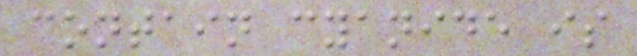contain cyanide is
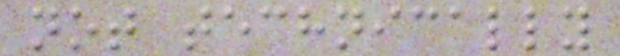not technically
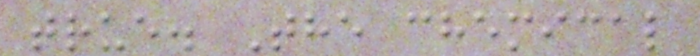true. The chemical
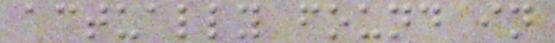actually found in
